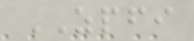ZPFI
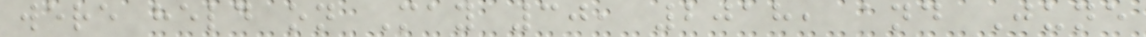were held on May 30, 2018, and June
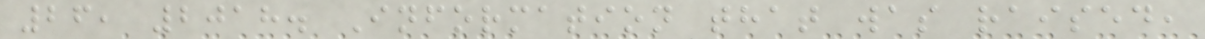26, 2018. Information that was raised,
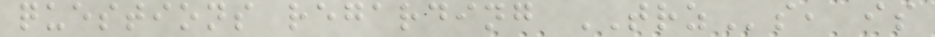questions regarding TRZs, is
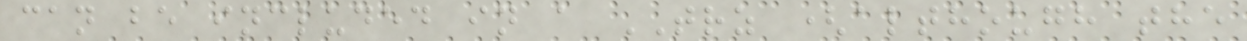can be included in a TRZ (although the
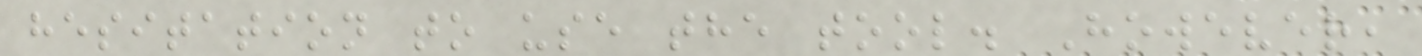hesitation to use the tool. However,
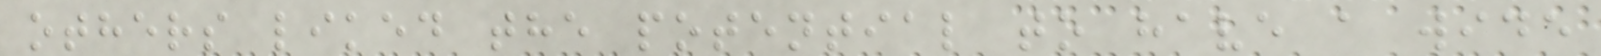others liked the potential to have a wide
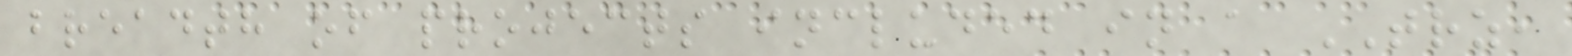breadth of projects included in a TRZ,
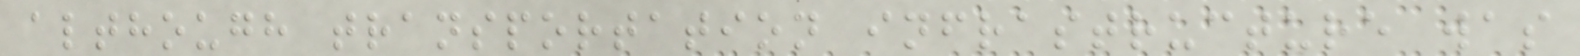although transportation infrastructure was
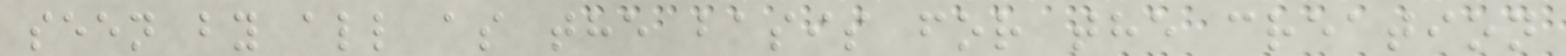seen by all as the basis for the creation
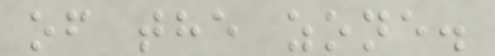of the zone.
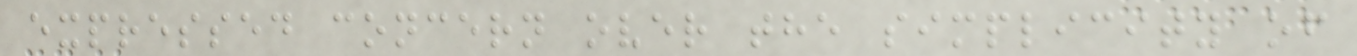expressed concern over the simplicity of
